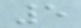5
